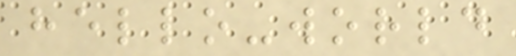hello-world
